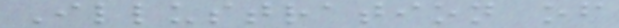Illustration of
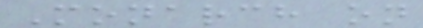Monarch on
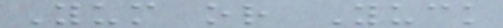Yum or Yuck
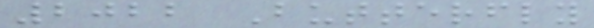2022 Butterfly
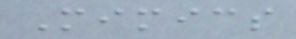Mimics
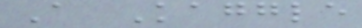A Kaggle
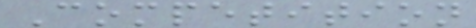Competition
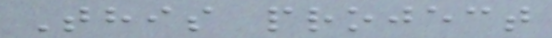This project
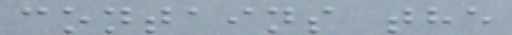contains the
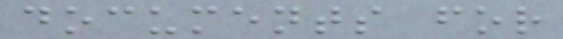documents for
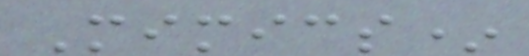Mimics*
